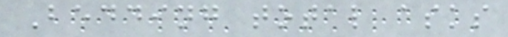Bedding total asks
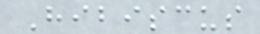Hibiscus
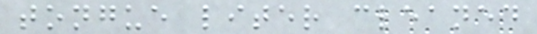tongue liter cleaned
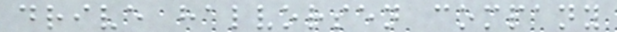drive halvorsen company
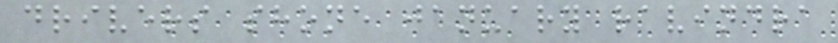drivers shone january ravindra
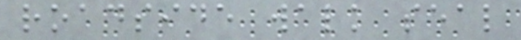roadside walk seal
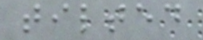tilted
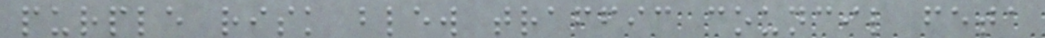purple risk blew traffic council feta
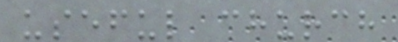useful church
